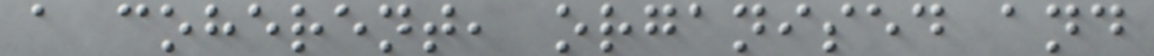a coherent, organised and
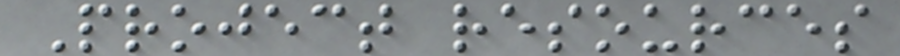Project resources
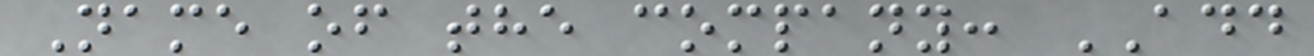Name of the company: ADD
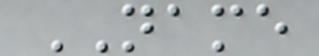NAME
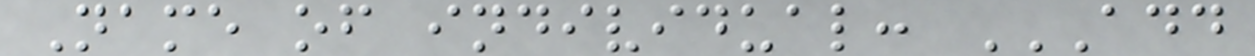Name of individual: ADD
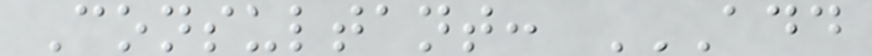Consultant: ADD
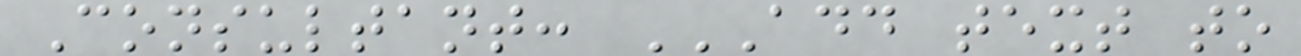Consultant: ADD TEXT TO
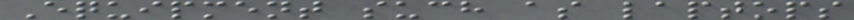Equipment such as laptops
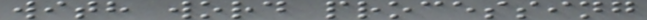with word processing
